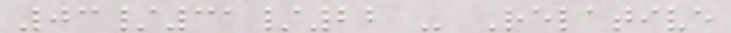03/31/22 - Relative
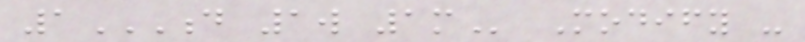1D 1W 1M Modify -
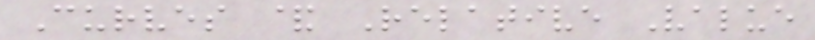Curves & Relative Value
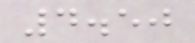4.50
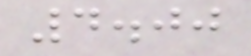4.00
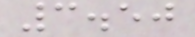3.50
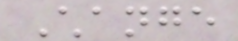Change
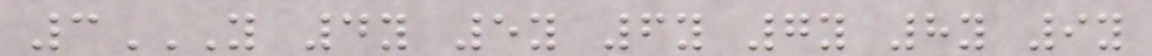3Y 4Y 5Y 6Y 7Y 8Y 9Y
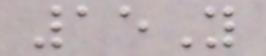15Y
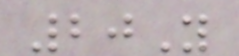20Y
